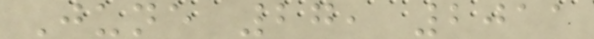June 27, 2011
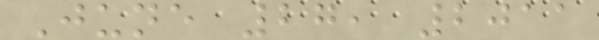June 27, 2011
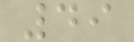49
